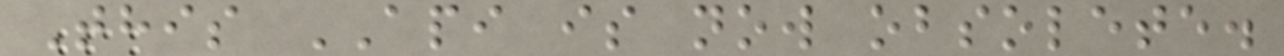This API is now obsolete.
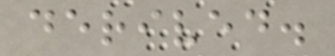derived.
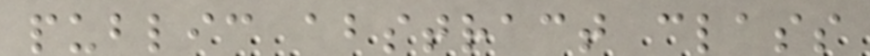public abstract class
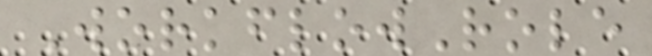WorkflowRole
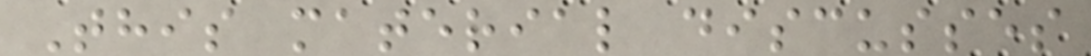This material discusses
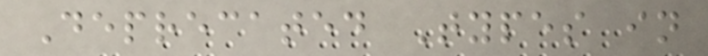Deprecated Types in
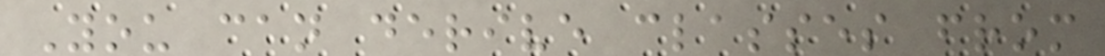You can derive classes from
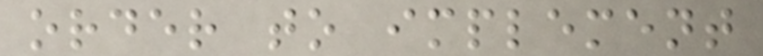order to implement
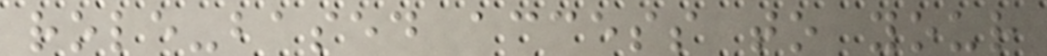role-based access to your
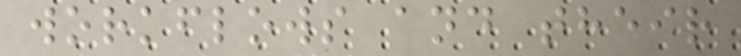workflows and their
